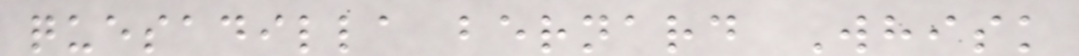quesadilla bernard Whisk
